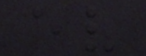ev
